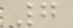7
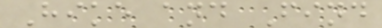Hike and Find
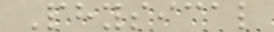Physical
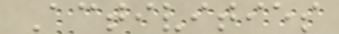Activities
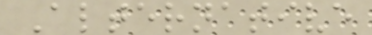Alternative
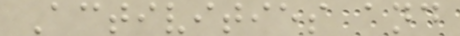Activities and
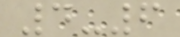4-6
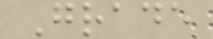Grade
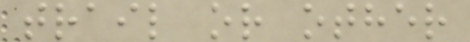trail or other
